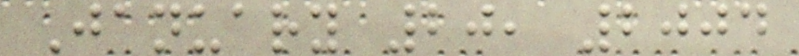January 20, 2004
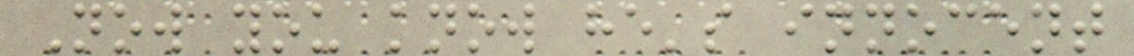Now you know he's innocent
